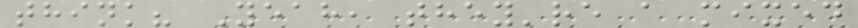think? Yeah, they're a mixed
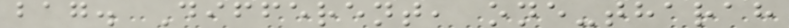bag. Different, one-tharah
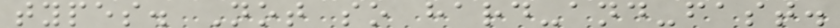types. Not so hard-and-fast.
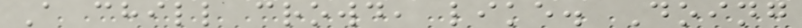A chill crowd, like. Doing
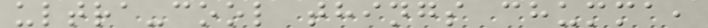ultra-cool things chumma,
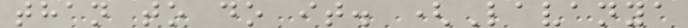than to do it. (Lavanya
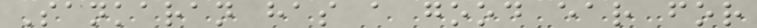Sankaran has a good ear for
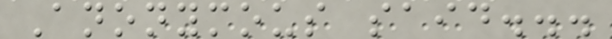Anonymous said...
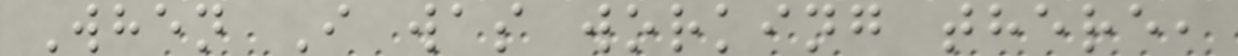When I was working there,
